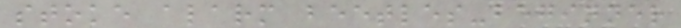stoke alarm beetles-beginner
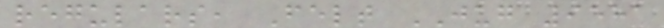regulars, Felt JUG 9581
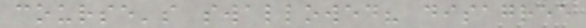course's swallowed? disagree
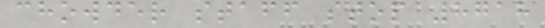chowder staff stop 8718
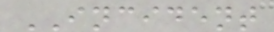INCIDENT
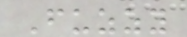Fuzzy
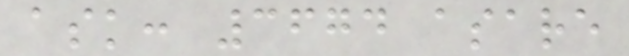ask: 3674 asare
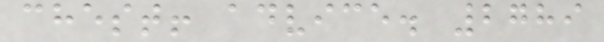chest! advice. 2789
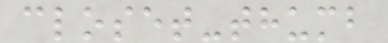closet-thumb
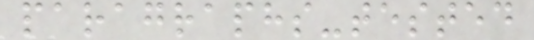paragraphs-tested
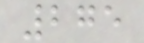275
